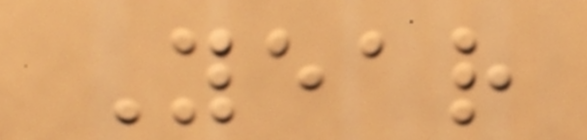Year
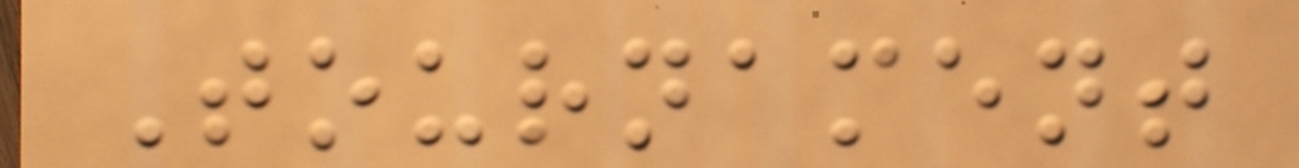Tournament
